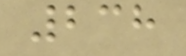238
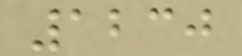1230
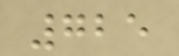725
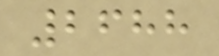2688
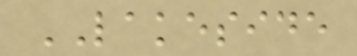LAKESIDE
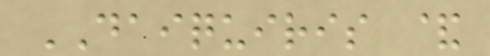DAIQUIRIS &
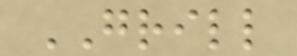GRILL
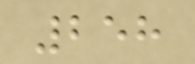258
